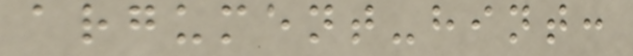argument-hint:
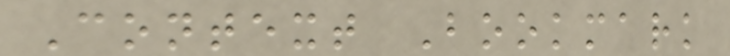Context Bookmark
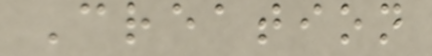Creation
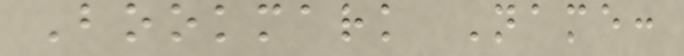Bookmark Name:
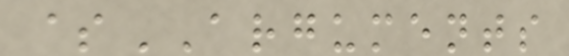$ARGUMENTS
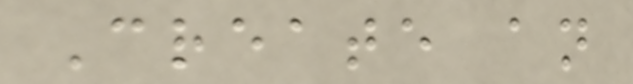Create an
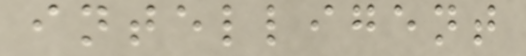intelligent
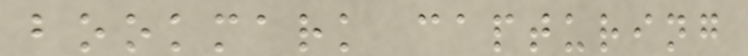bookmark capturing
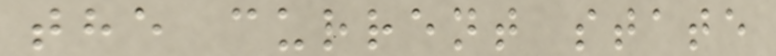the current state
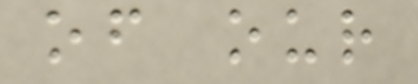of our
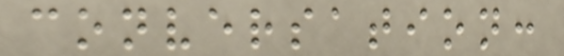conversation:
